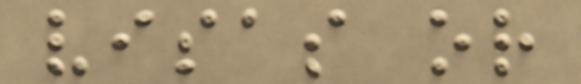visas or
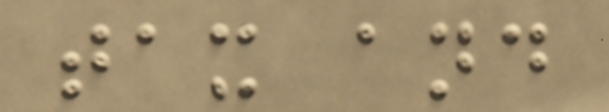tax and
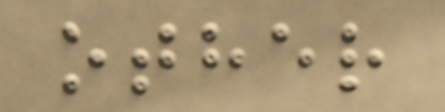other
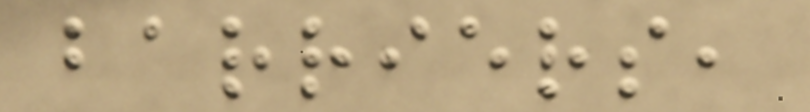barriers,
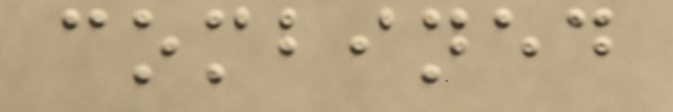combined
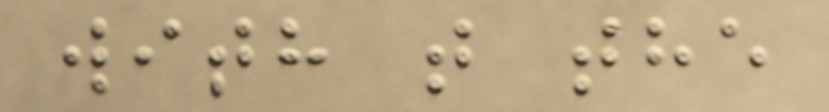with t the
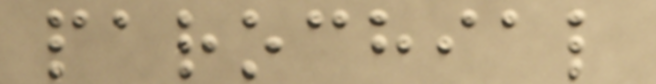parochial
